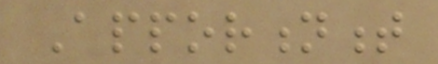Apportionment
